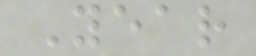Year
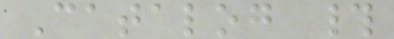Catalog #
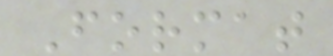Format
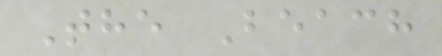The Beach
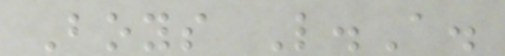Boys L.A.
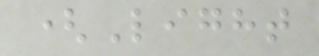(Light
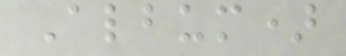Album)
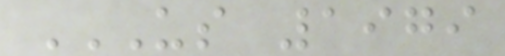US 1979
